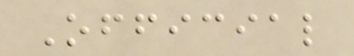Official
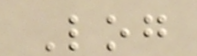Log
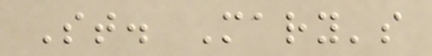St. Mary's
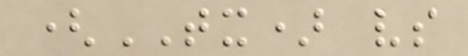(TX) vs
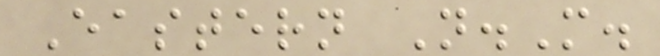Eastern N.M.
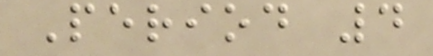Period 4
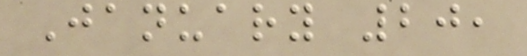January 20,
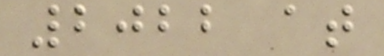2022 at
